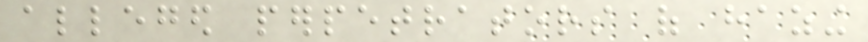alleged perpetrators of hazing
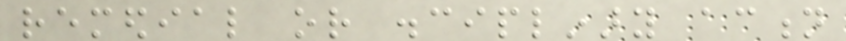remedial or disciplinary action
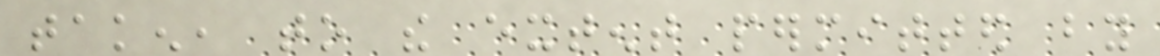taken, to the extent permitted by
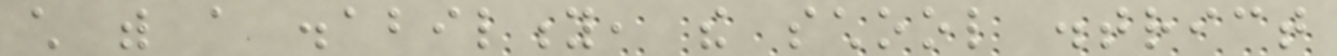child with a disability, the school district
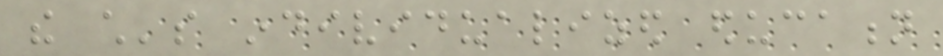the child's individualized education
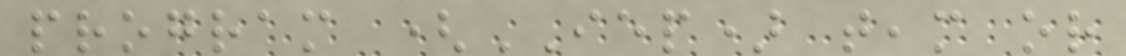program (IEP) team or
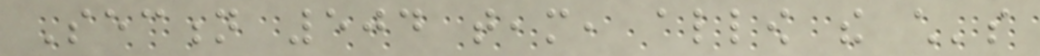Section 504 team, allow the child's
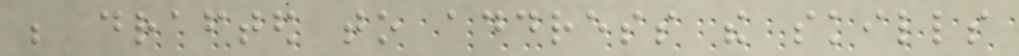be drafted to address the skills
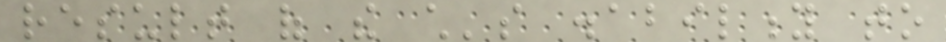result of the child's disability to
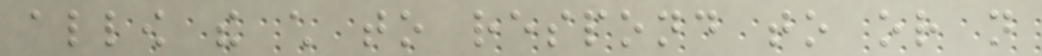allow the child to respond to or not
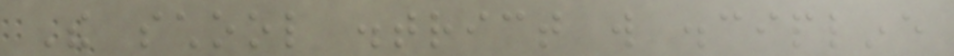The school district will discipline
